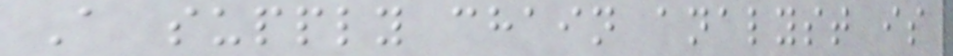A supply chain analyst is
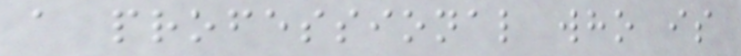a professional who is
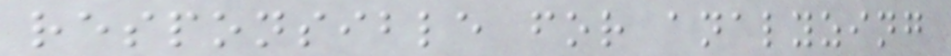responsible for analyzing
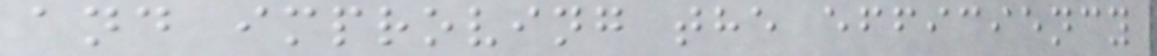and improving the efficiency
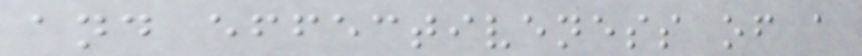and effectiveness of a
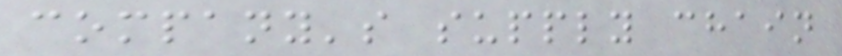company's supply chain
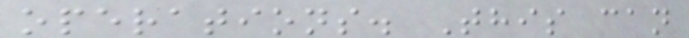operations. This can
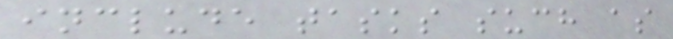include tasks such as
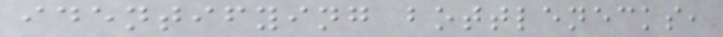identifying bottlenecks,
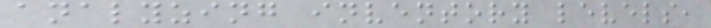analyzing inventory levels,
